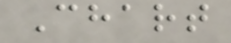Chart
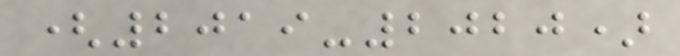(2019-2020)
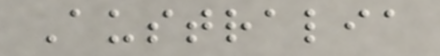Australia
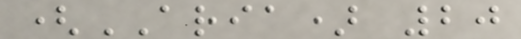(ARIA) 20
